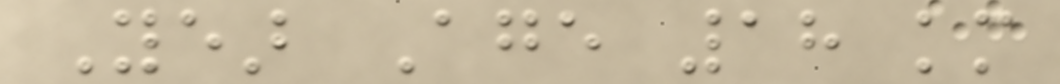Year Age 18 km
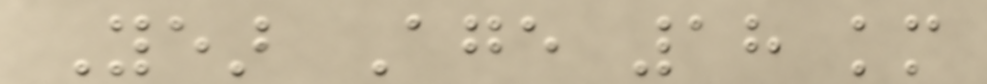Year Age 18 km
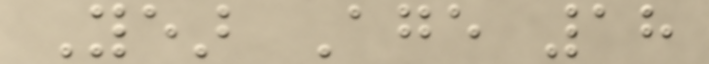Year Age 18
